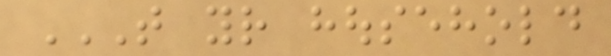THAT YOUR HOUSEHOLD
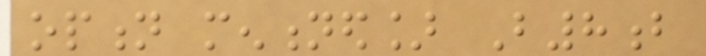option mentioned] B8b
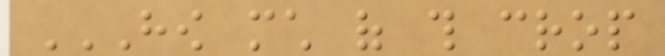HOW MUCH OF THIS CROP
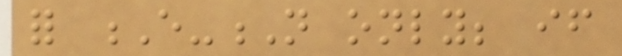for E-N only; if
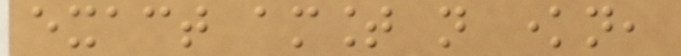exact amount not known,
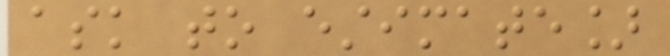ask to estimate]
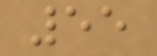55
